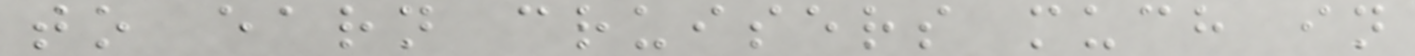to earn cruisers much in
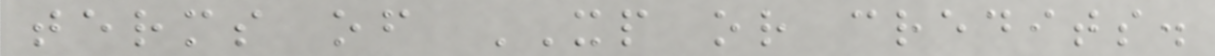terms of XP or credits.
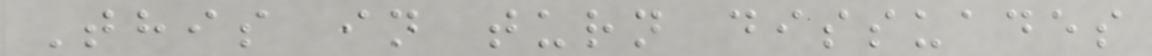This in turn dissuades
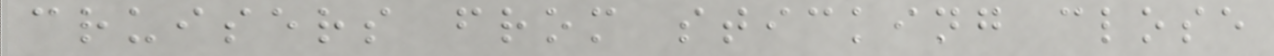cruisers from sticking close
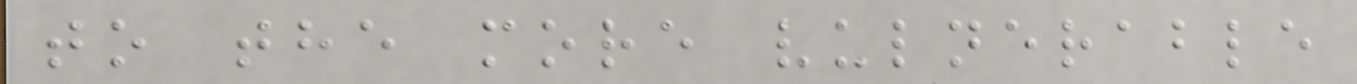to the more vulnerable
